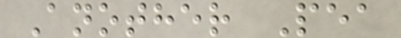Another Pea
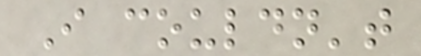I couldn't
